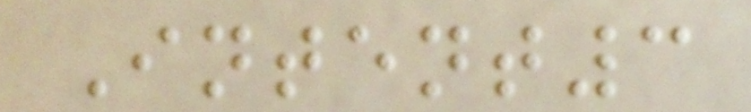Intent3
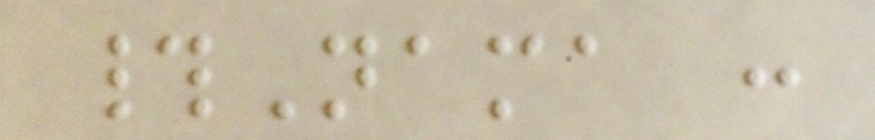#Nama :
